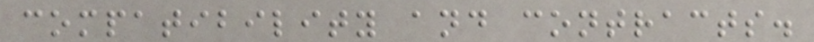compatibility and contracts.
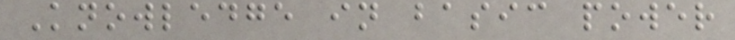Knowledge in basic power
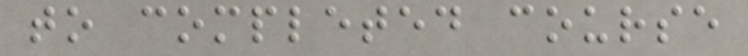to completed course
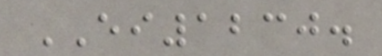EI1230.
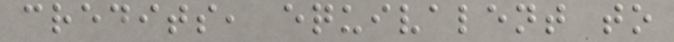credits, equivalent to
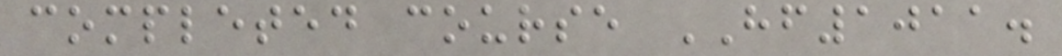completed course HF1011.
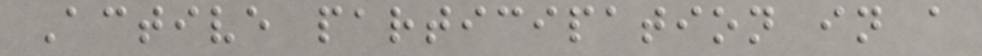Active participation in a
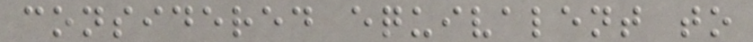considered equivalent to
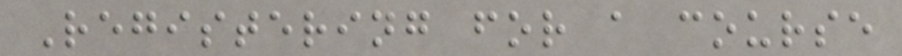Registering for a course
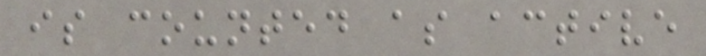is counted as active
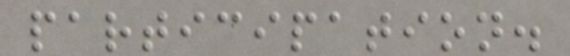participation.
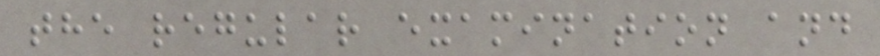the regular examination and
